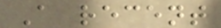A recent
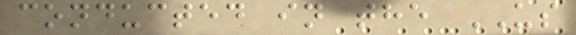conducted in the US
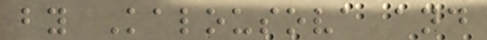by Kalousova and
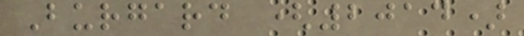Burgard (2014)
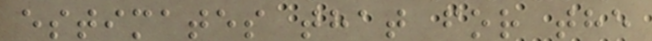estimates that for the
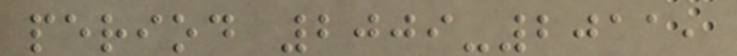period 2009-2011,
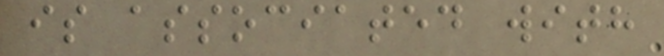is associated with
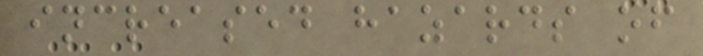increased hazards of
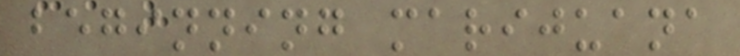beginning marijuana
